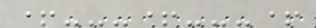+---+---+
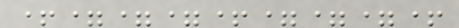+===+===+
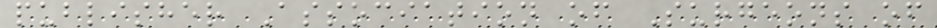publisher Association of Surgeons of
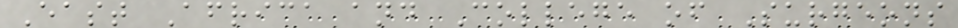East Africa and College of Surgeons
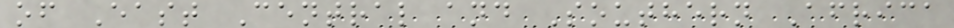of East Central and Southern Africa
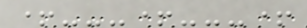+---+---+
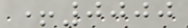+0000
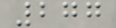277
